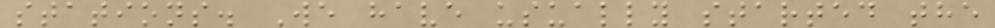stations. We have usually started the
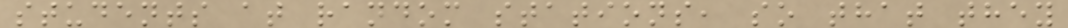students at random stations, so that they
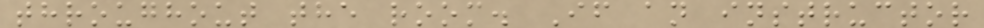throughout the room. If an instructor
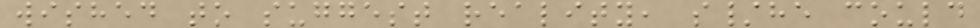wished to suggest reality, s/he could
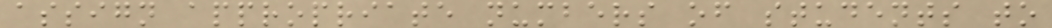assign appropriate numbers of students to
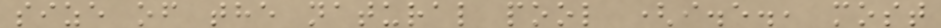size of the natural pool (i.e., most
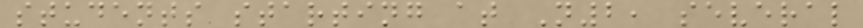students starting at N2, several
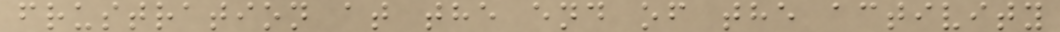frustration at the end of the activity
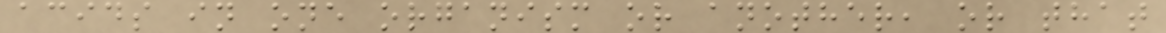acids in one organism or another, or that
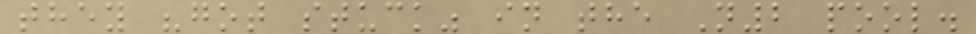they "got stuck" in the N2 pool.
